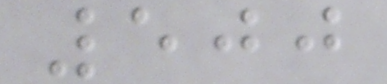500
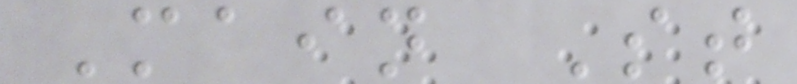Main St
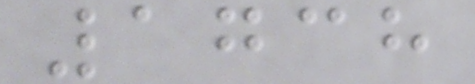1738
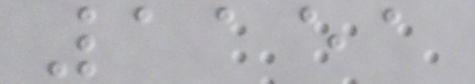1151
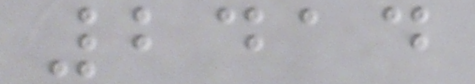2414
